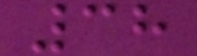38
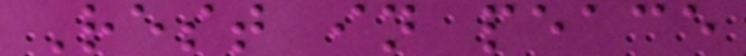Rest in peace
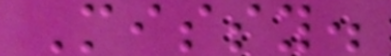Missy.
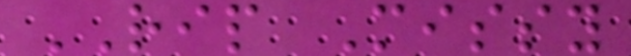RIP Missy
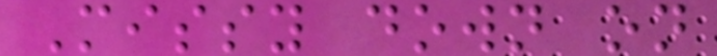Missy down on
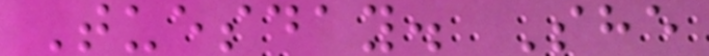Tuesday. She
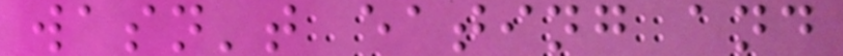wasn't eating and
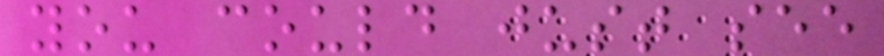you could just see
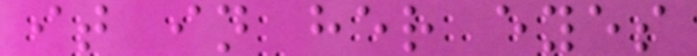it in her eyes
